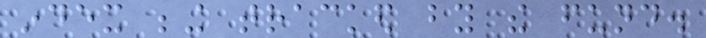index being tracked by the fund.
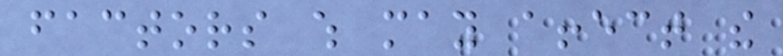factors which may affect the
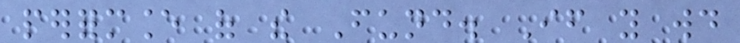performance of the Fund. If you would
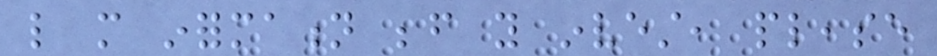like more information before you invest, please
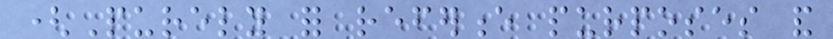(Purely for reference purposes and
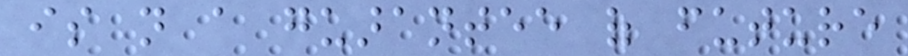is not a guarantee of future
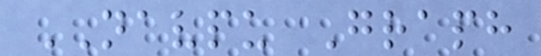NAVPU Graph
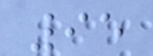95
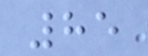85
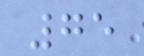75
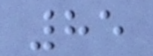85
